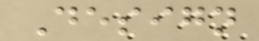Design
